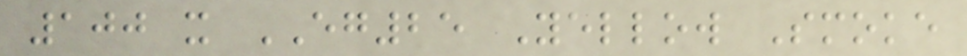100 x EG25 Yellow Smoke
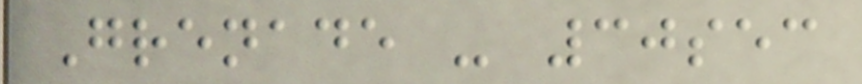Grenade - 30sec
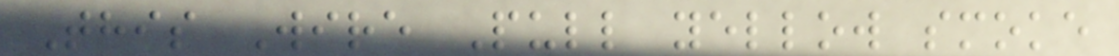This Wire Pull yellow smoke
